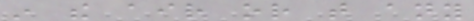in the air or that any
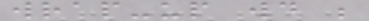wrap-up would be
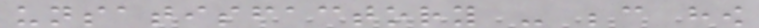unsatisfactory - because how
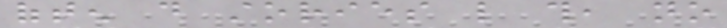often do stories like this, no
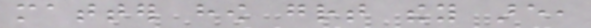matter how great they are,
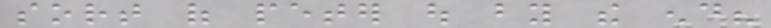sort of peter out by the end?
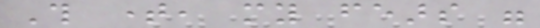This time, my fears were
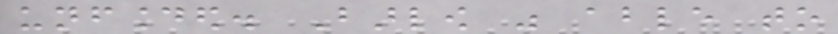unfounded. Barlow was able to
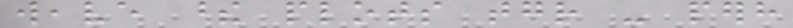weave these plots together - perhaps
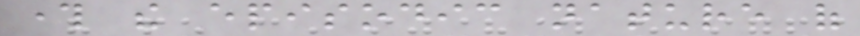through the episodic nature of
